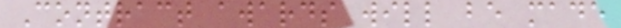Contract awards will be made
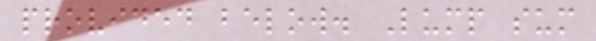provided below. Lump sum
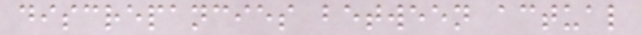discrepancies between actual
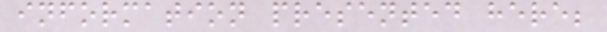information presented here;
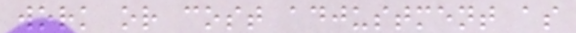work or cost adjustment as
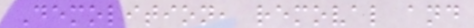Demolition, removal and
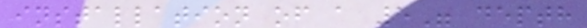installation of a 5" depth
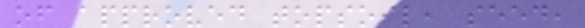of approved topsoil, seed,
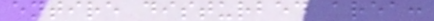entire disturbed area:
